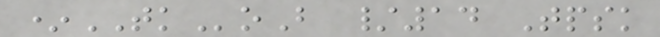*TKoB /14 Tpsk
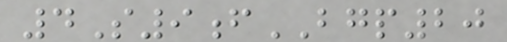4S9fBGP20
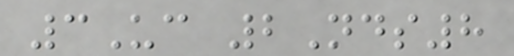3Uc 2Nds8
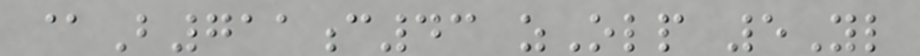@B711c43 zOlp 5Yl
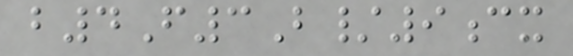b4F3B/9cx
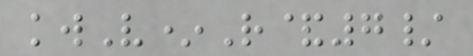kwV*R&7/
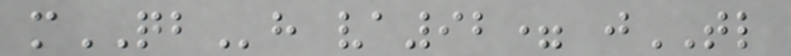mQBh va92= jTL
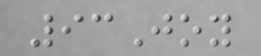93Joy
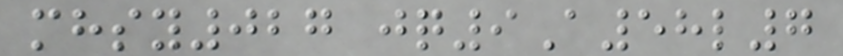mhsy027 jq9A58l7
